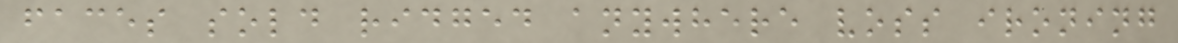faces sold ridged anywhere voss ironing
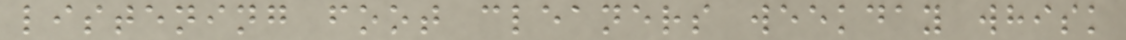listening foot cleaners weekday whisk
